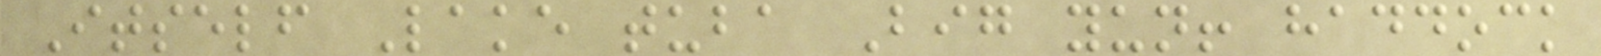Itself Lake tuba Big yun! haddock
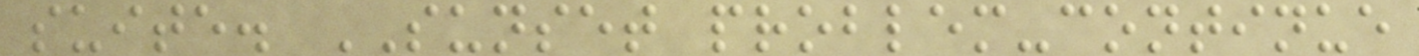suite. SUNSET problem-continue
